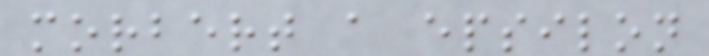morbert a epsilon
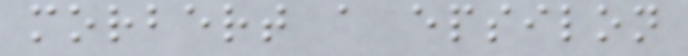morbert a epsilon
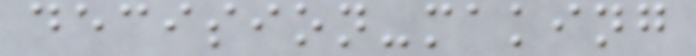decision-making
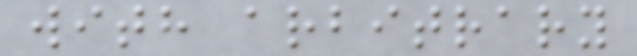with arbitrary
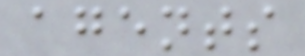agents
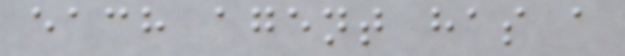each agent has a
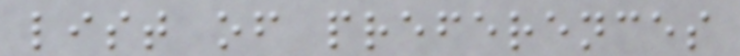list of preferences
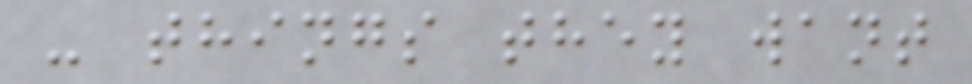- things they want
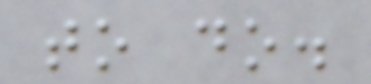to do.
